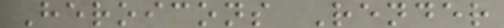Heroicons Render
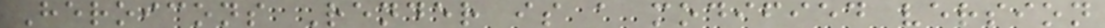Heroicons Render is a modified version
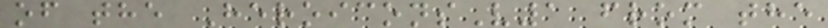of the HeroiconsV1 from the
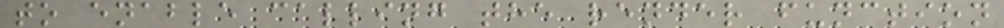to enable calling the render function
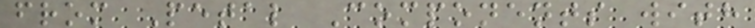from Petal Components with
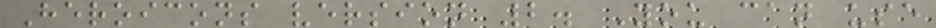Heroicons version 2. You can use
